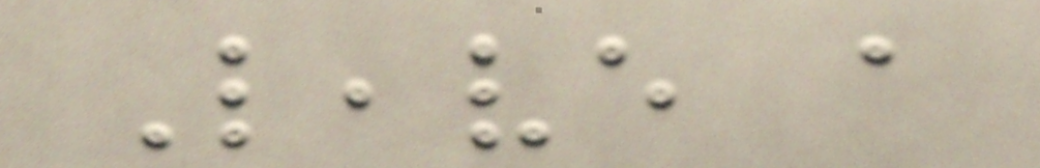Leave a
